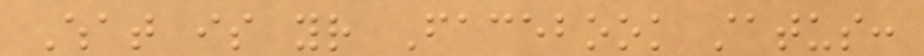What is your Facebook status:
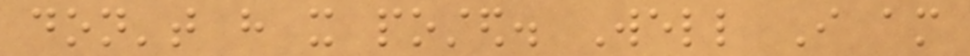don't have it posted. Well I am
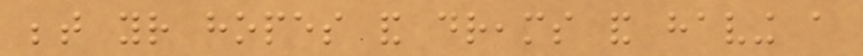between your hopes and dreams and having a
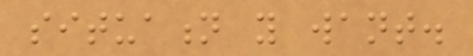situation you want.
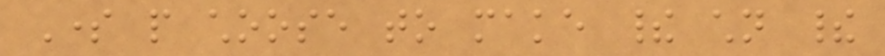Some people choose to make their children their
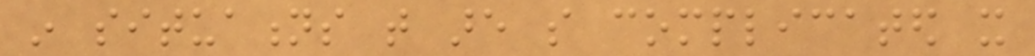in situations that are so complicated it
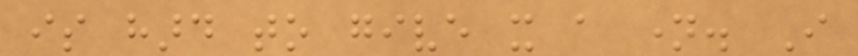is hard to give it a name. I
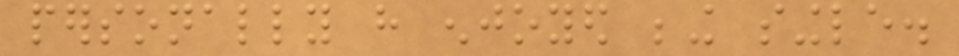personally have enjoyed being single.
